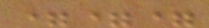===
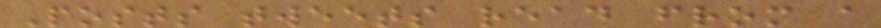Posts tweets read from a
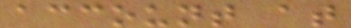account at
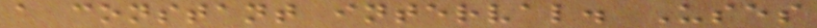a constant interval. Uses
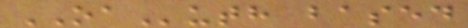OAuth based
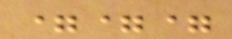===
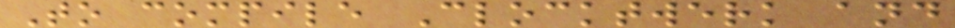To compile Clocktwerk and
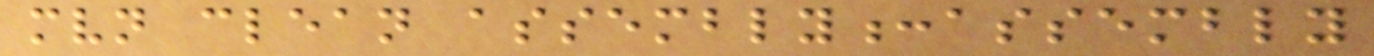mvn clean assembly:assembly
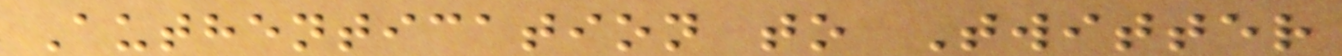Authentication to Twitter
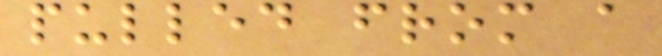pulled from a
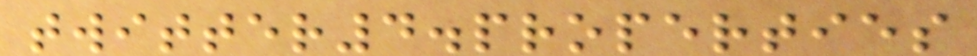twitter4.properties
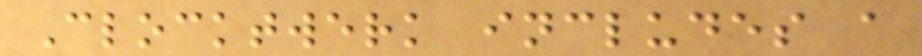Clocktwerk includes a
